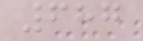687
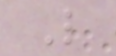L
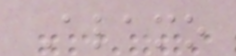Alamo
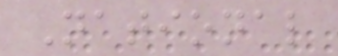National
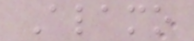Alamo
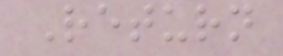Return
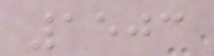1503
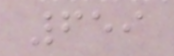659
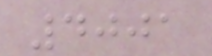4001
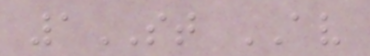1ST AV
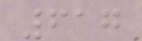617
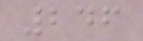246
